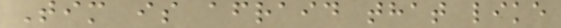Tim is afraid that like
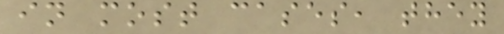in most cases, they
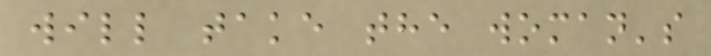will take the woman's
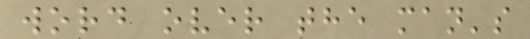word over the man's
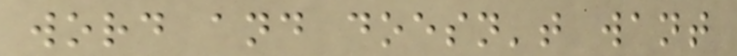word and doesn't want
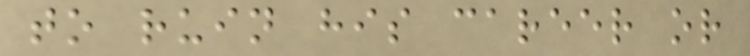to ruin his career or
